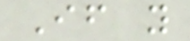If you
